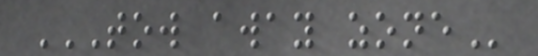TOW AWAY ZONE
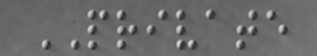PRIVATE
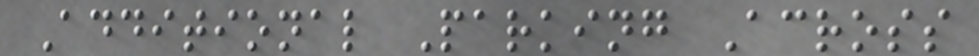Additional Parking Across
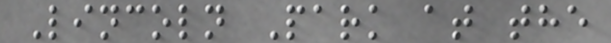Lincoln Park at the
